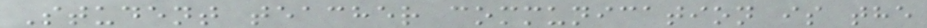Student teacher communication is the
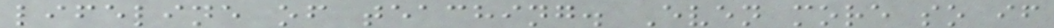lifeline of teaching. Even more so if
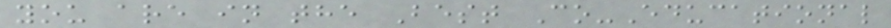you are in the Best Co-Educational
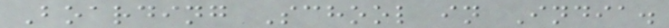Boarding School in India.
